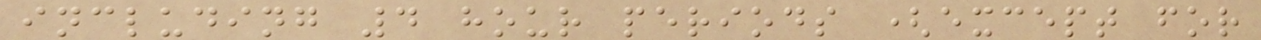including 4 hour periods (except for
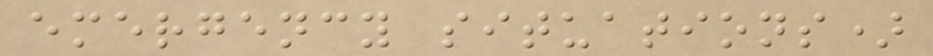emergency situations)
